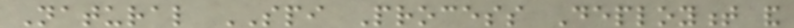Natural SPI Process Deployment and
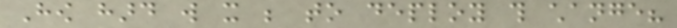How hard will it be to deploy this change?
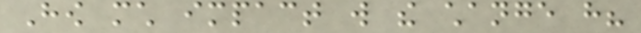How much impact will the change have?
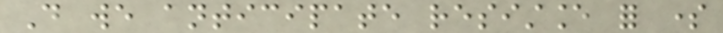Do we anticipate resistance for some
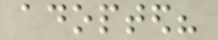adopted?
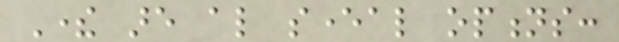There are also several options:
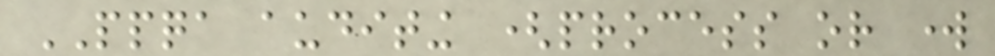PPQA auditing (process or work
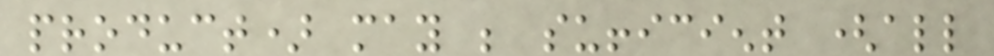product) may be sufficient (all
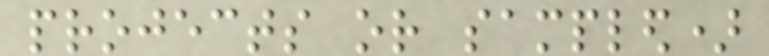projects or sampled)
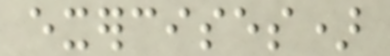exercises)
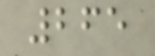265
